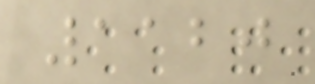1120
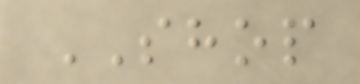SHOP
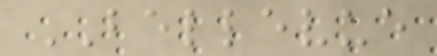BELLEVUE
